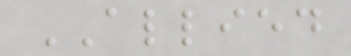ALLIED
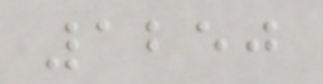1250
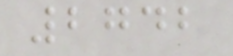2742
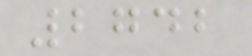2742
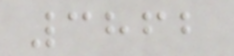3862
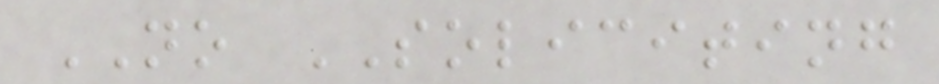NO SOLICITING
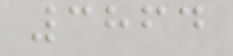3864
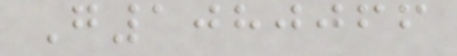G1080066
